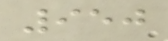950
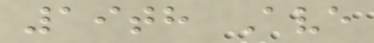19th Ave
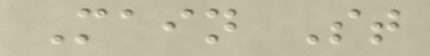Main St
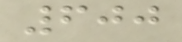600
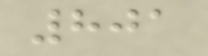801
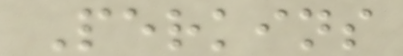Perkins
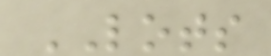LOTS
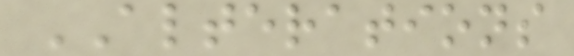ALTERATIONS
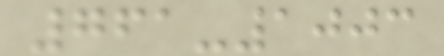761-1003
